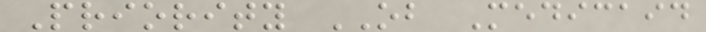Priority OB Medicaid
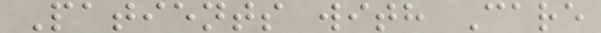Patients with Care
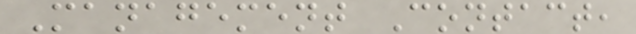Management Contact,
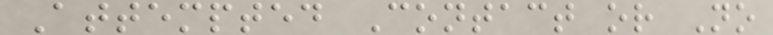Attempted Contact or No
